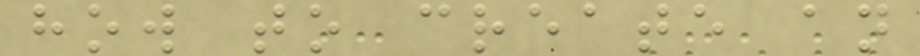how to create an
